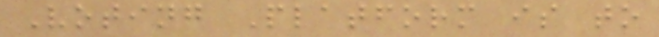Voting Platform is to
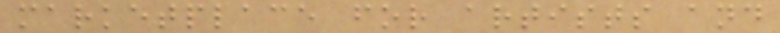marketplace for artists and
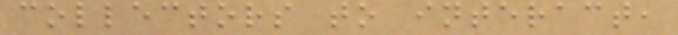collectors to interact,
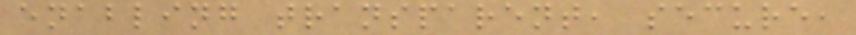enabling transparent, secure,
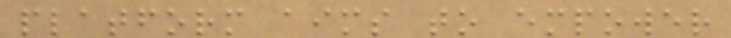platform aims to empower
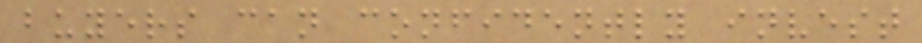buyers can confidently invest
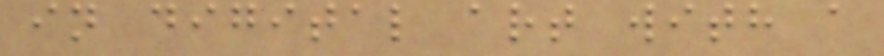in digital art with a
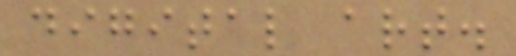digital art.
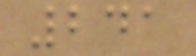241
